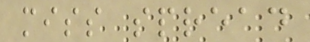miss spread
